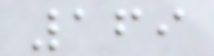169
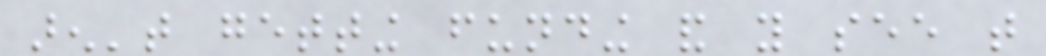aren't getting funding and you see that
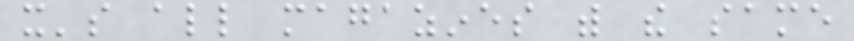it's all magazines with the same
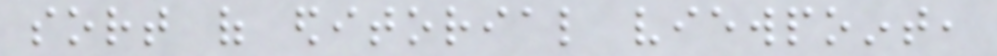sort of editorial viewpoint,
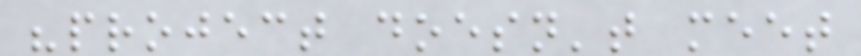"project doesn't meet
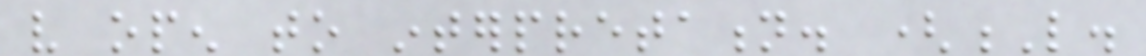very open to interpretation. (L.
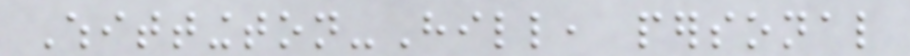Whittington-Hill, personal
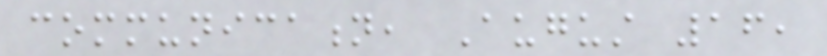communication, August 16,
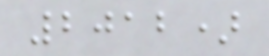2012)
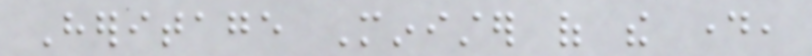Heritage Minister of the day,
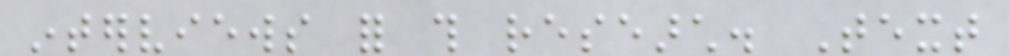interviews for this research. Text
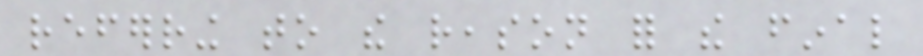referring to the reason for the final
